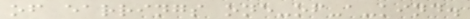of earrings one-of-a-kind.
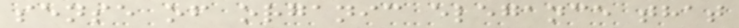sense of organic elegance that
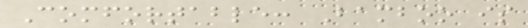Comfortable: Bamboo is
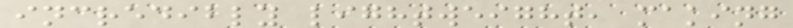incredibly lightweight, making
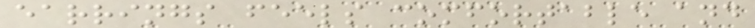earrings feels comfortable and
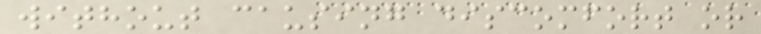without causing discomfort or
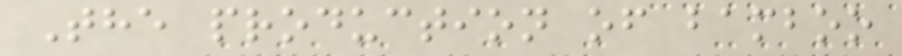The production of bamboo
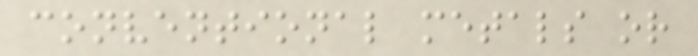conventional metals or
